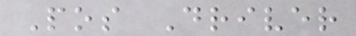Pos Driver
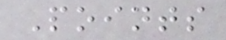Points
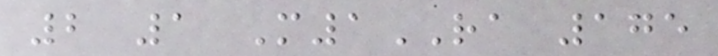2 1 M1RA 175
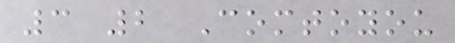3 2 Comtoyou
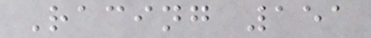Racing 151
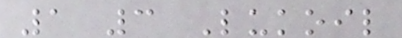1 3 Lukoil
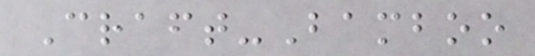Craft-Bamboo
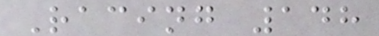Racing 148
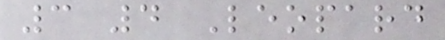3 4 Leopard
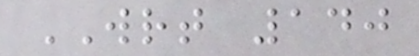WRT 140
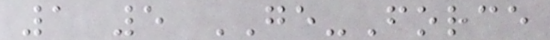1 5 GE-Force
